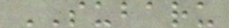SUBARU
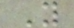Y
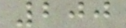200
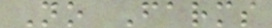No Farms
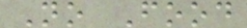No Food
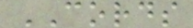CORDS
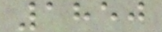1850
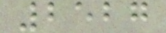2527
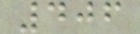406
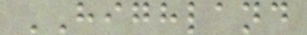HIGHLAND
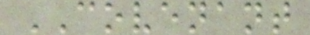COVENANT
